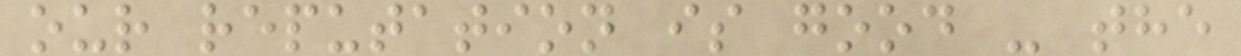our reputation is good - the
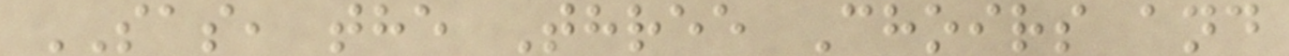SAS, the Three Choirs and
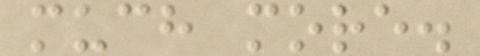much more.
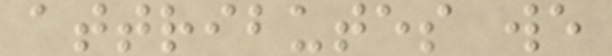attributes we
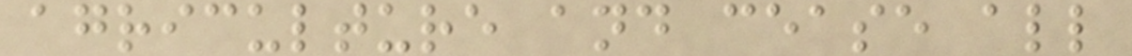agriculture and cease all
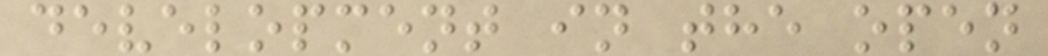development in the open
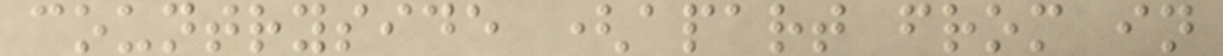countryside (apart from in
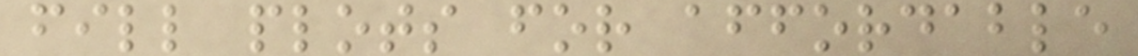fill plots for affordable
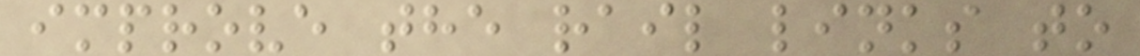improve the rail links to
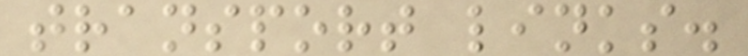transport links.
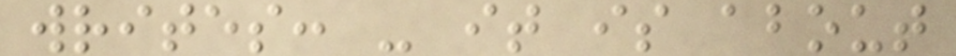writes: - it is about
